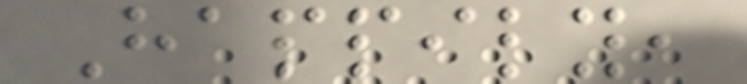Happily,
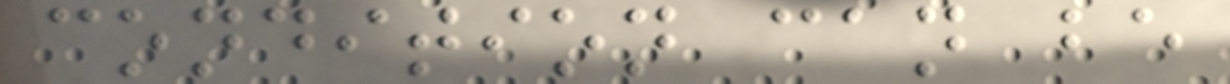condition can be
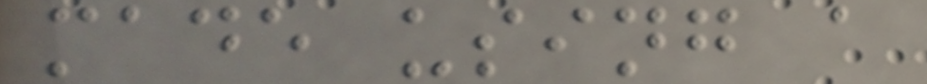made using a
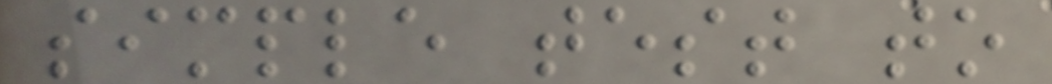simple test to
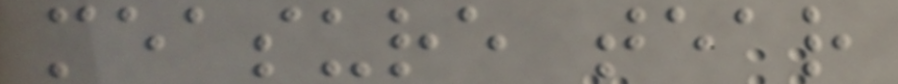measure tear
